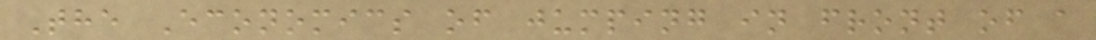The Economics of jumping in front of a
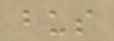bus
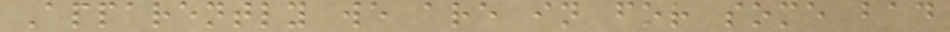Apparently we are in for some bad
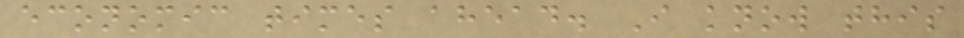economic times ahead. I know this
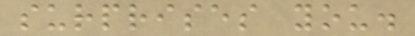surprises you.
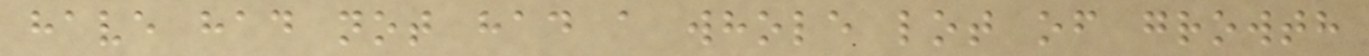have had not had a whole lot of growth
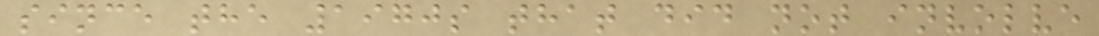since the 1970s that did not involve
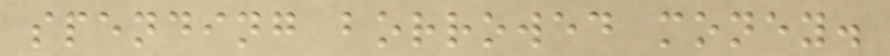spending borrowed money.
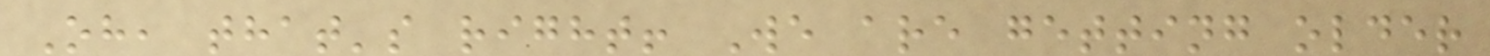Oh, that's right! We are getting older
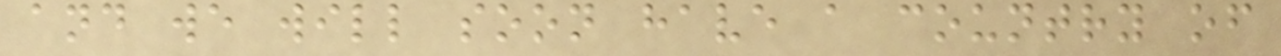and we will soon have a country of
